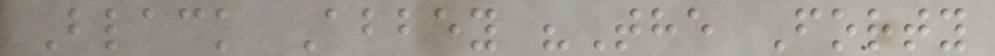Black Abbey "The Forty
